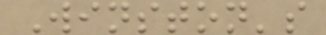Winston's
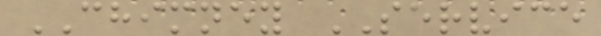CHIMNEY SERVICE
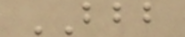BBB
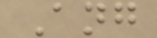Ang
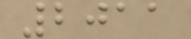2011
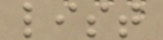list
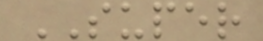SUPER
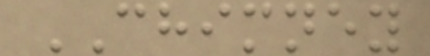CHIMNEY
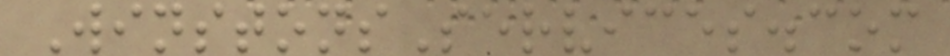WinstonsServices.com
